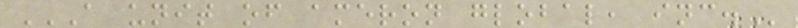A UNIT OF AMERON GLOBAL, INC.
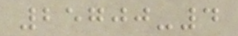25700-4
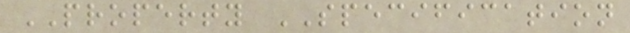PROPERTY SPECIFICATION
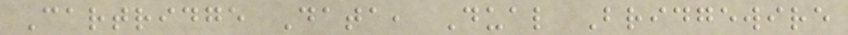Cartridge Data, Dual Bridgewire
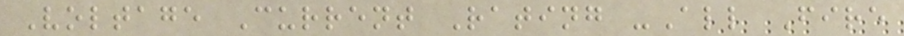Voltage Current Rating -All Fire
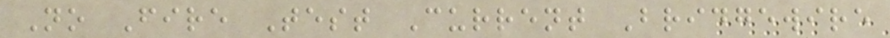No Fire Test Current Bridgewire
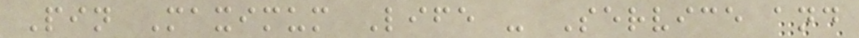Pin Maximum Life - Service and
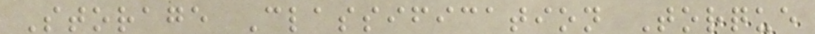Storage Classification Torque
